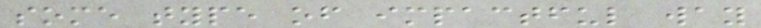some type of impactful way
